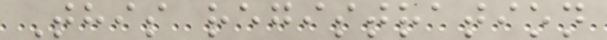This registration
